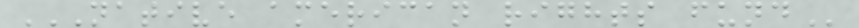NATIVE AMERICAN RIGHTS FUND
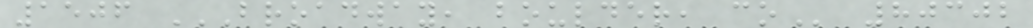1506 BROADWAY, BOULDER, CO 80302
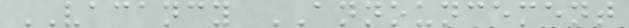VACANCY ANNOUNCEMENT
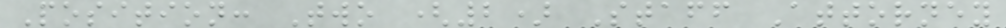Position: Two (2) Staff Attorney
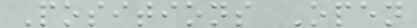Positions Open
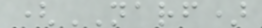(NARF)
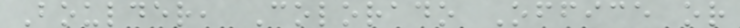Boulder, Colorado Office or
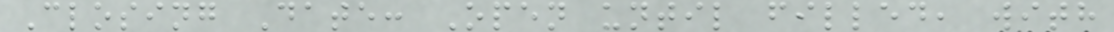Closing Date: Open until filled, with
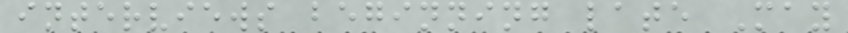interviews beginning late May
